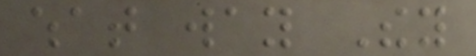what way They
